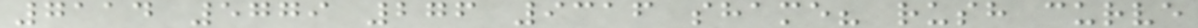7114 5779 276 9316 shame? rush curve
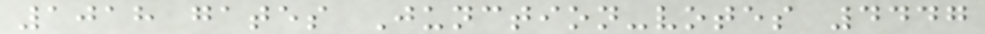1018 gates Junction-votes 4447
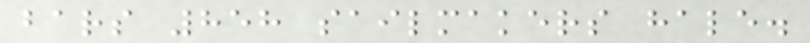bars 858 sailmakers hale.
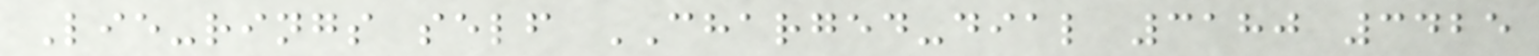Lie-rings self CHARGED-dial 3180 3425
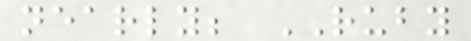nearly; RUBY
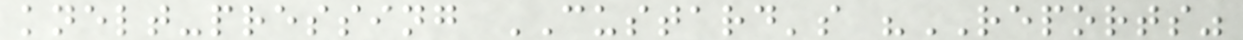knelt-pressing CUSTARD's "REPORTS"
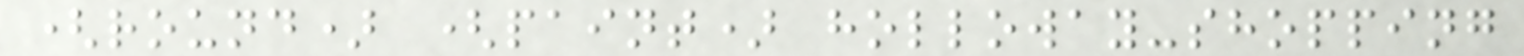(round) (paint) holloway-shopping
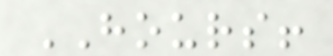HOURS!
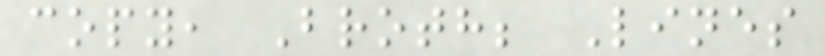copy, Broth; Lines
